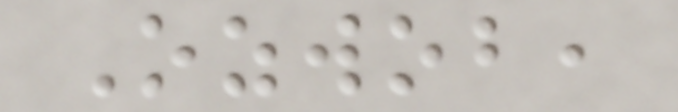Ozwob,
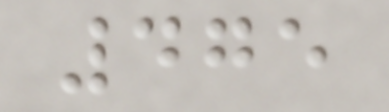475
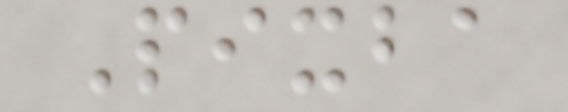Pixba
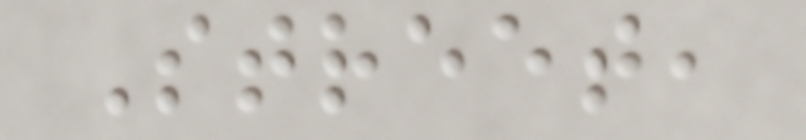Street,
